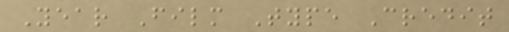Year Film Type Credit
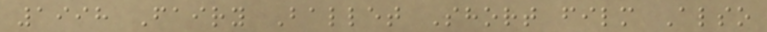1998 Fairy Ballet Short film Also
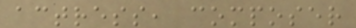actress, composer
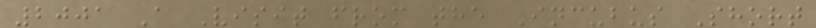2001 A Visit from the Incubus Short
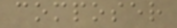composer
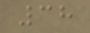38
